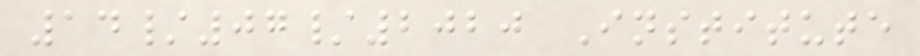14/07/2020 Institute
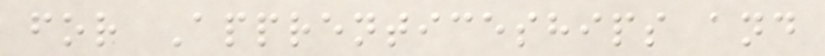for Apprenticeships and
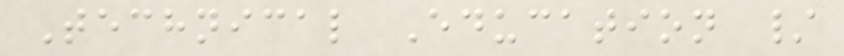Technical Education /
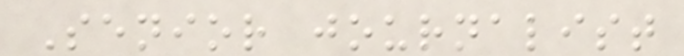Senior journalist
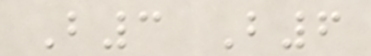B3 B6
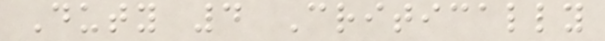Duty 4 Critically
